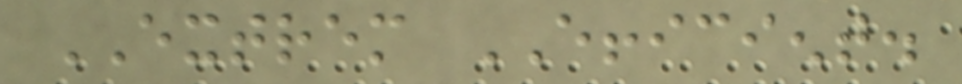EXTREM EFFICIENT.
